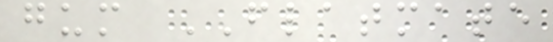gum FLATMATE
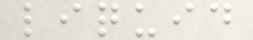liquid
